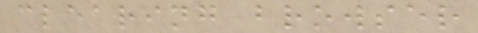clearing browser
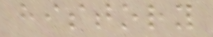history
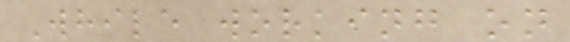While working on
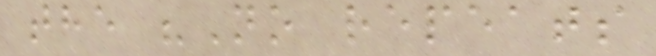the "No repeats
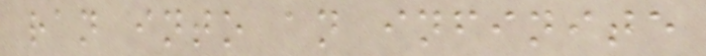ran into an infinite
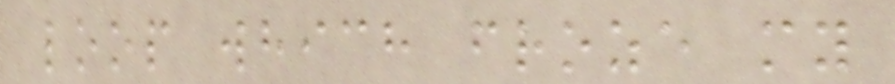loop which froze my
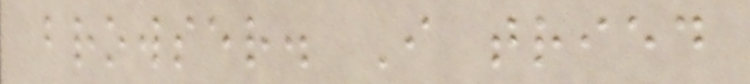browser. I tried
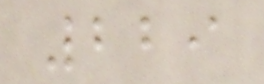229
